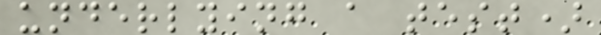underlying a test)
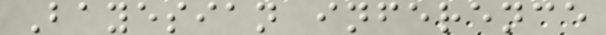Bayesian inference
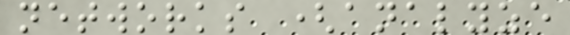networks (analyze
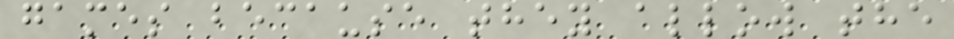games because they allow the
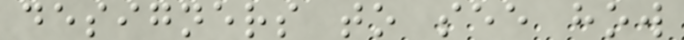designers to see how
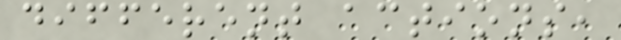different actions,
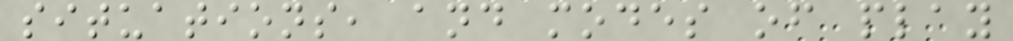situations, and modes of play
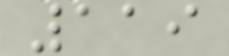119
